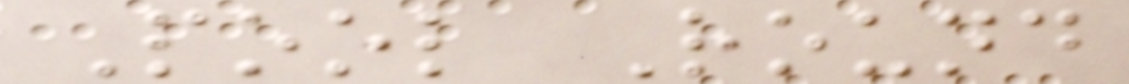Pool Round
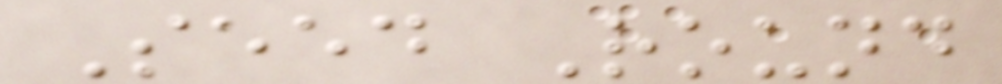Seed Round
